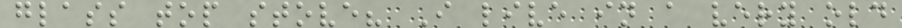glass top stove? I live in a very old
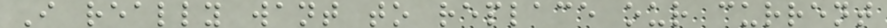I really want to replace our current
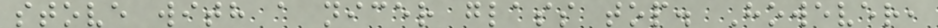stove with a nicer glass top. However,
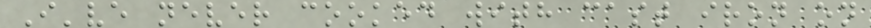I've never cooked with cast iron on
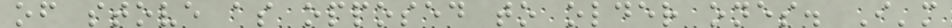of stove as opposed to older ones. I'm
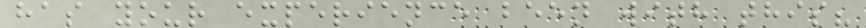has your experience been with this?
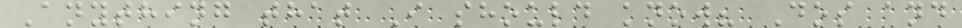Anything that I should know? Dos and
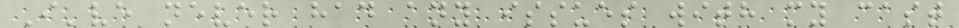I've never had any issues with my cast
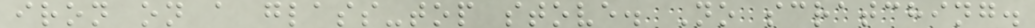iron on a glass-top stove. No scratching.
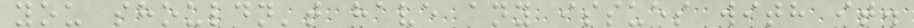you shouldn't have any issues with it.
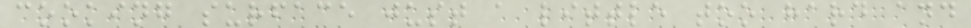cooking surface just a little too hard and
